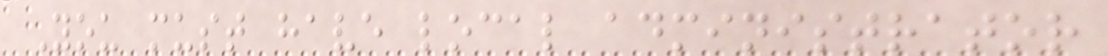You must have local administrator
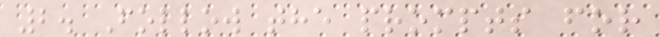2. Follow the prompts for
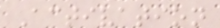Activation
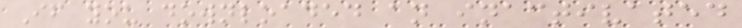If you downloaded an inactivated
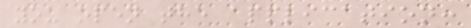you open the application:
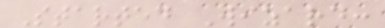Started Wizard:
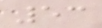53
